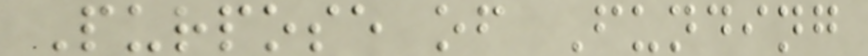Purpose of Funding
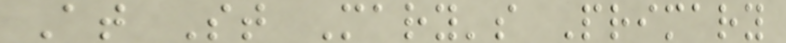At St Mary's Primary
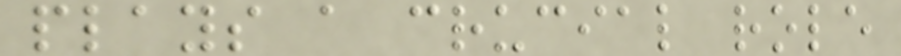plays a crucial role
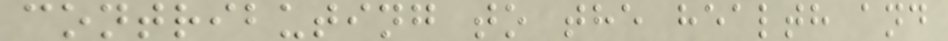contributing to the health and
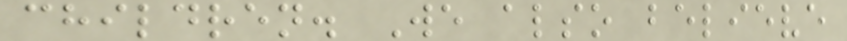children. We also believe
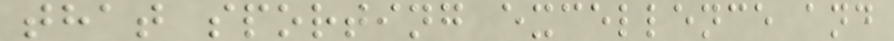that sporting excellence and
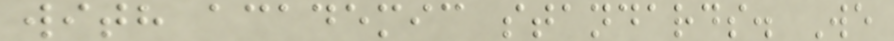with academic standards. We
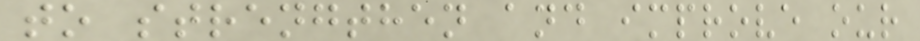to strengthen and improve our
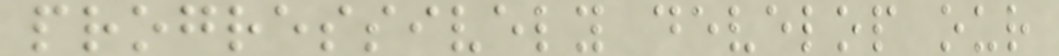progressively develop our
